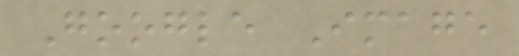Google Image
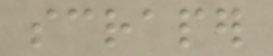scraper
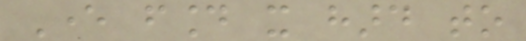Ever found it hard to
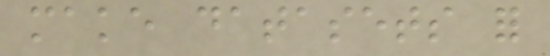make datasets for
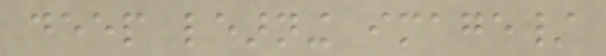deep learning image/
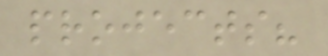projects?
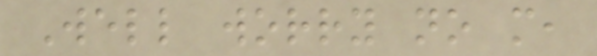Well worry no more,
